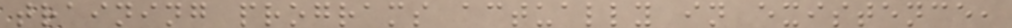training programs actually in existence,
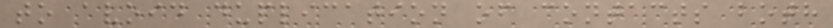to avoid duplication of contacts both
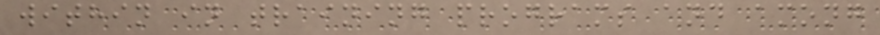within in training programs and among
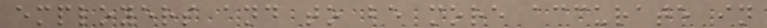employers and to be more accurate in
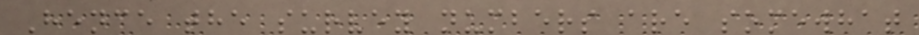Hence the survey numbers are somewhat
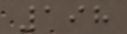198
